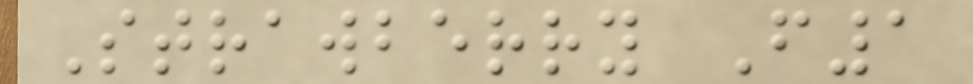Strawberry F1
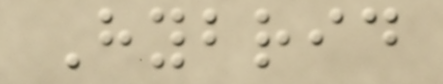Hybrid
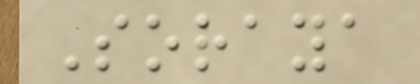Soraya
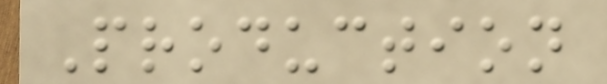Production
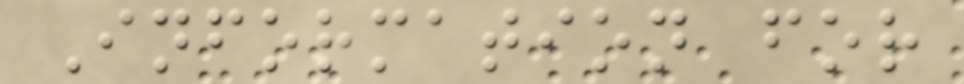Information for
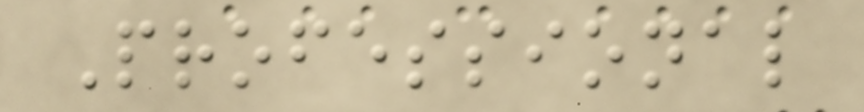Professional
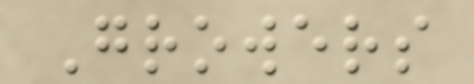Growers
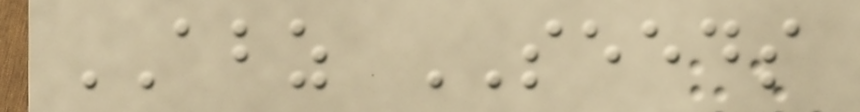ABZ SEEDS
